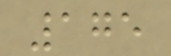175
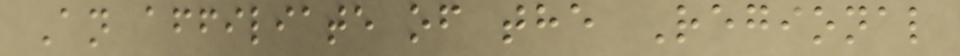An affiliate of the Regional
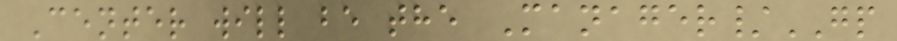Center will be the Manager/GP
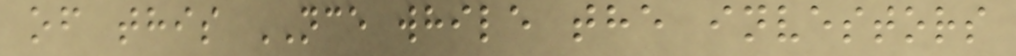of this NCE while the investors
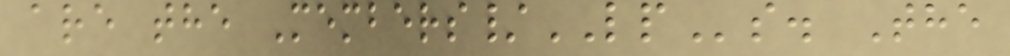are the Members/LPs. The
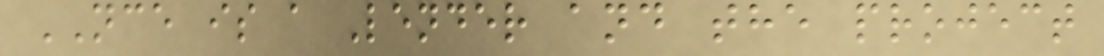NCE is a Lender and the project
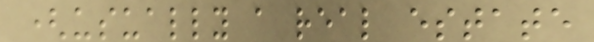(usually a real estate
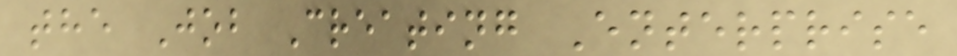the Job Creating Enterprise
